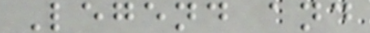Legend and
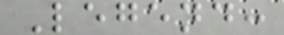Legend:
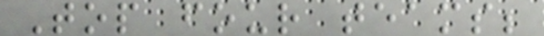Top four teams;
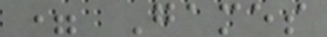= Games
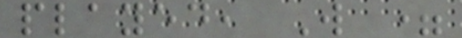played, W =
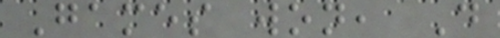Games won, D
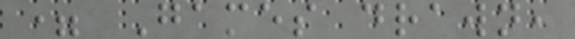= Games drawn,
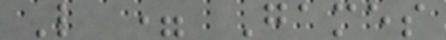L = Games
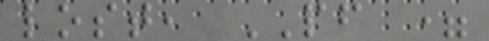lost, PF =
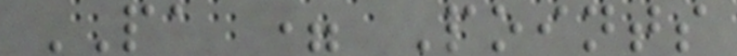PA = Points
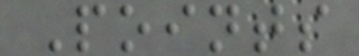Points
